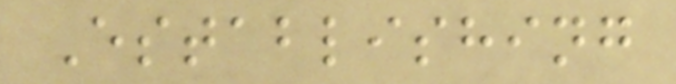Establishing
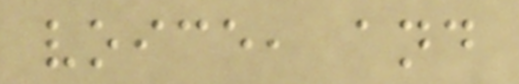voice, and
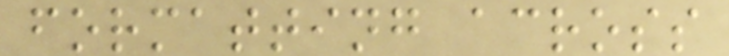formatting across
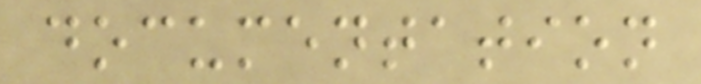documentation
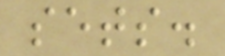sets.
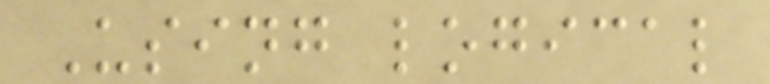Using logical
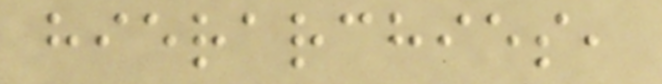hierarchies,
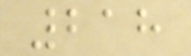218
